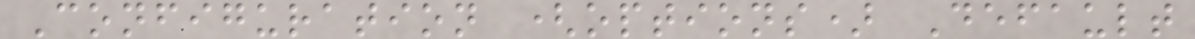Configuration (options) Default
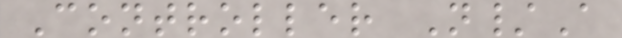Controller N/A
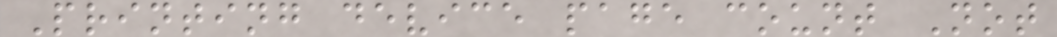Printing device page count Not
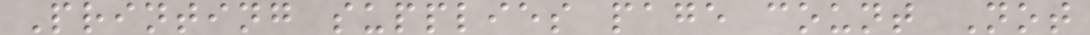Printing supplies page count Not
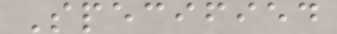Specified
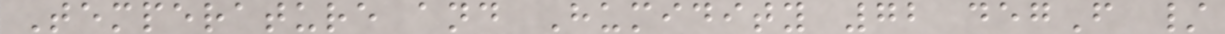Temperature and Humidity 72 degF /
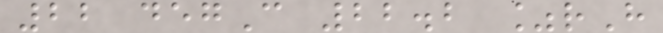22 degC 22.2 %rH
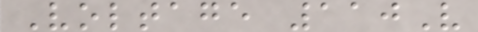Voltage 110V
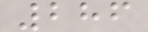286
